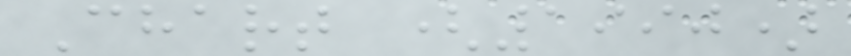Chart (1990)
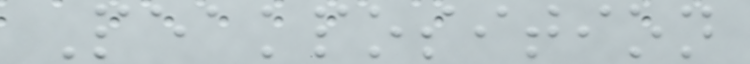Peakposition
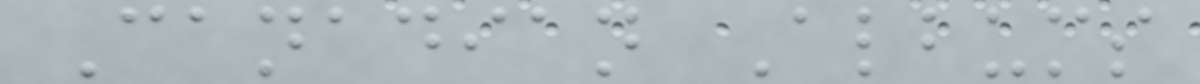Canadian Albums
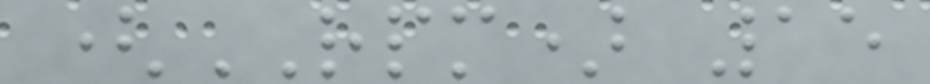(RPM) 15
